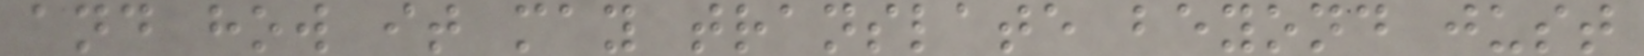and how it may translate beyond just
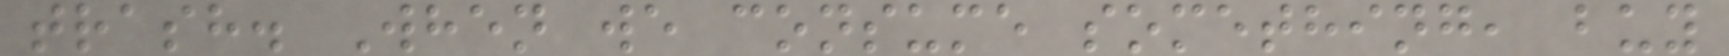trash. When we consume something, buy
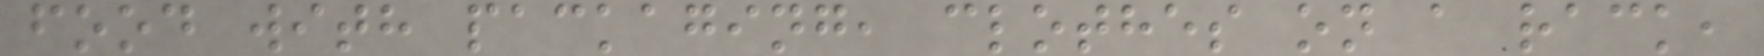food with packaging, clothes on a rack,
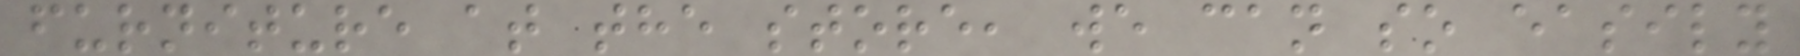furniture at the store, we can so easily
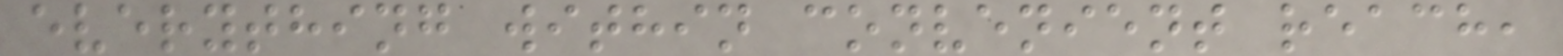everything within convenient reach,
